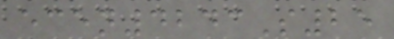ecen4243S25
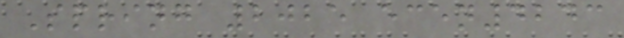Spring 2025 ecen4243
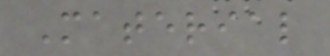Material
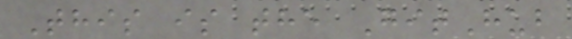This is the GitHub
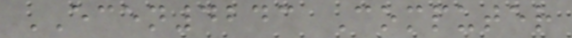ECEN4243 Computer
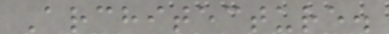Architecture.
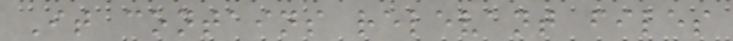It contains relevant files
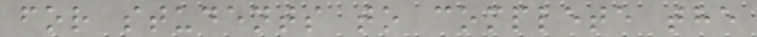for students to complete the
